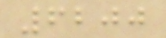6200
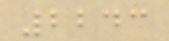2243
